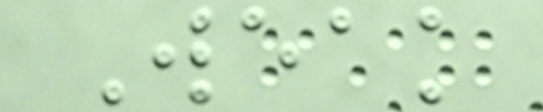Weak
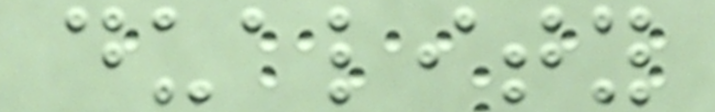duality
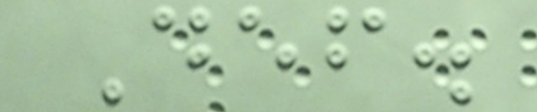Def.
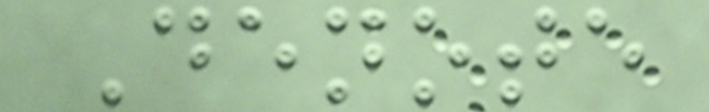Denote
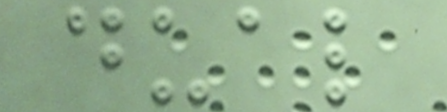dual
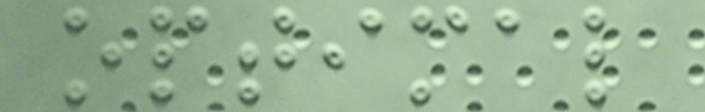optimal
